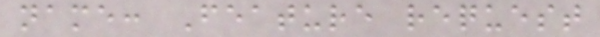name: Feature request
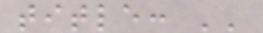title: ''
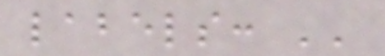labels: ''
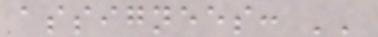assignees: ''
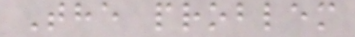The problem
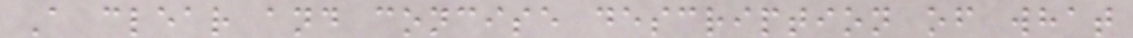A clear and concise description of what
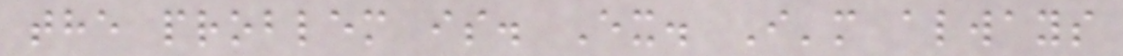the problem is. Ex. I'm always
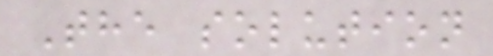The solution
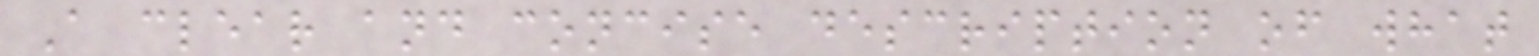A clear and concise description of what
